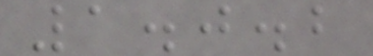1.0.2
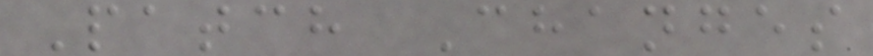Patch Changes
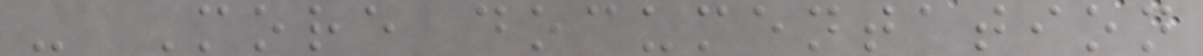- More documentation
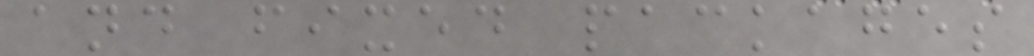and fixed packages
